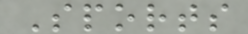Sports
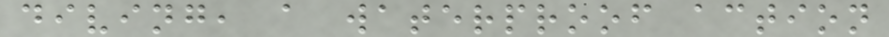diving, a waterproof action
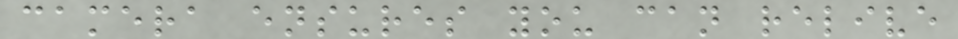camera ensures you can relive
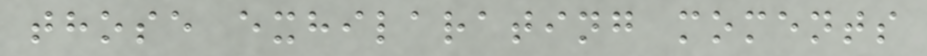those exhilarating moments
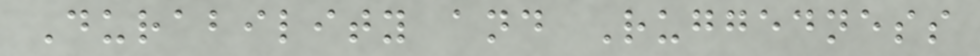Durability and Ruggedness
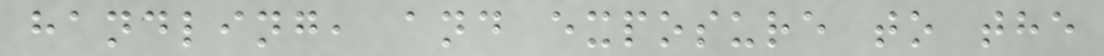handling, and exposure to the
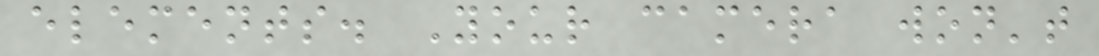elements. Your camera won't
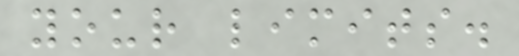your limits.
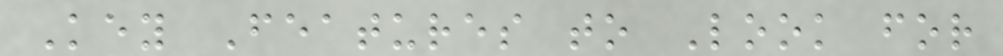Key Features to Look for
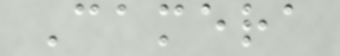Camera
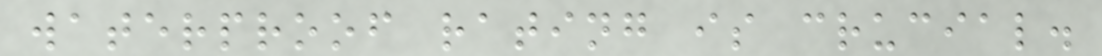waterproof rating is crucial.
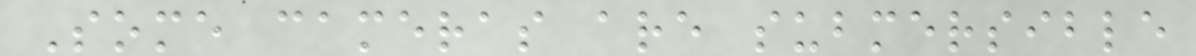Some cameras are submersible
